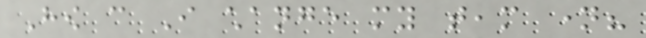How can I change my team name?
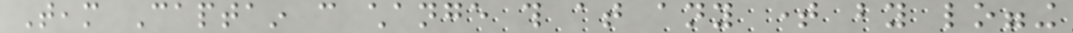Team Captain can change this at any time by logging
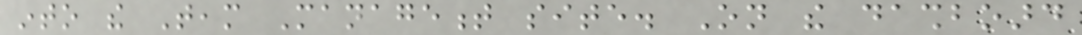into the Team Management site. On the dashboard
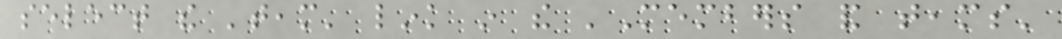select the 'team' link in the 'Members and teams'
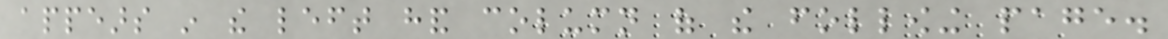appears in the left hand column of the following page.
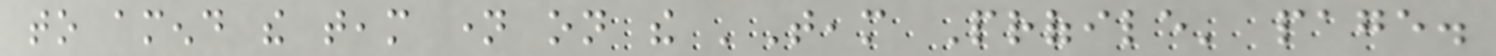to amend the team name on the 'Team Profile' page.
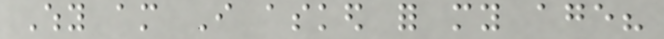Why am I asked for my age?
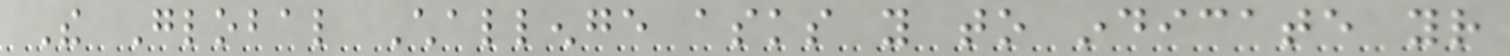The Global Challenge asks you to indicate your
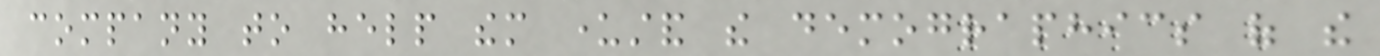company to help them understand the demographics of the
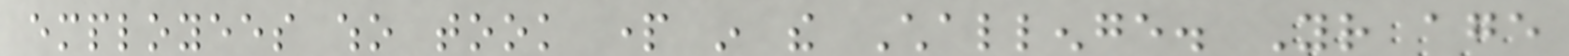employees who took part in the Challenge. Your age
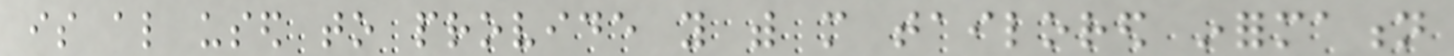is also used to provide you with more tailored information
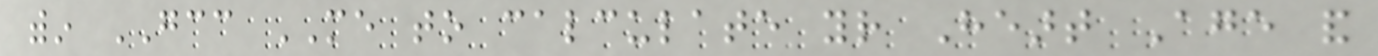within GCC ME to calculate your Heart Age and
